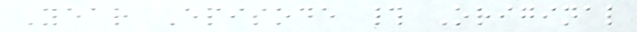Year Episode # Original
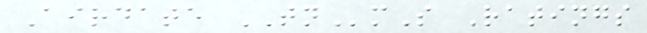Airdate TNmS Ratings
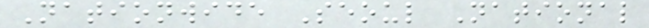Nationwide Seoul National
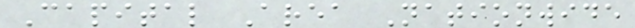Capital Area Nationwide
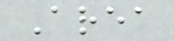Area
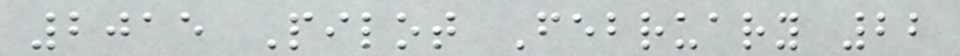2015 Pilot February 22
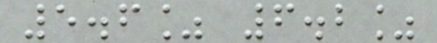5.6% 6.2%
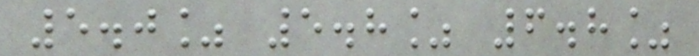5.0% 5.8% 6.8%
